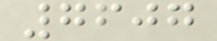7607
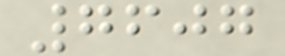7607
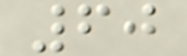60
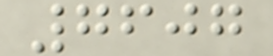7607
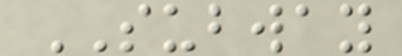SUBWAY
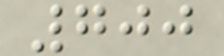700
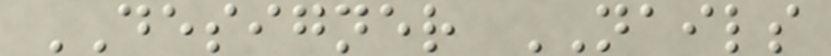DESIGNER NAILS
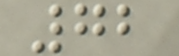72
